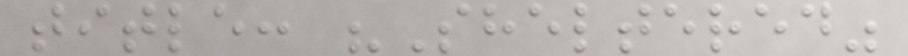title: "Sheltered"
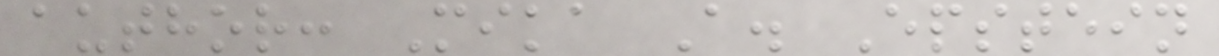author: Mika A. Epstein
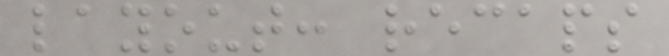layout: recaps
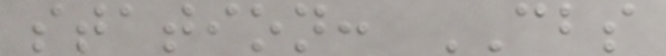station: CBS
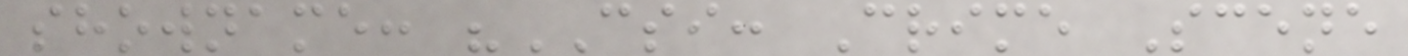showname: "CSI: Crime Scene
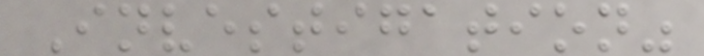Investigation"
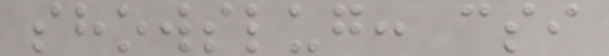showslug: csi
